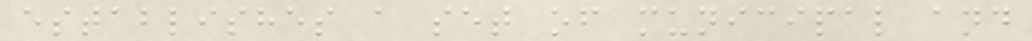establishes a set of municipal and
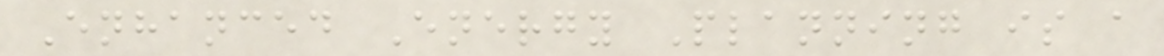Enhanced Energy Planning is a
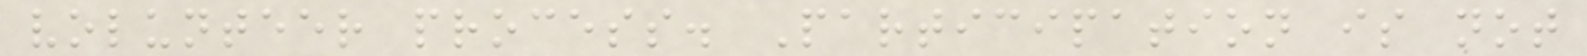volunteer process. Participation is not
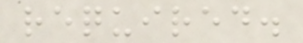required.
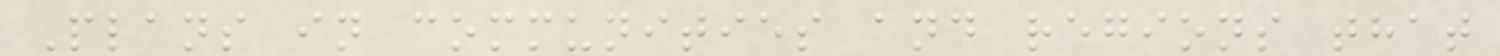Plans in communities and regions that
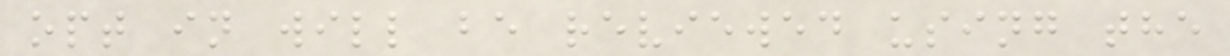opt in will be reviewed using the
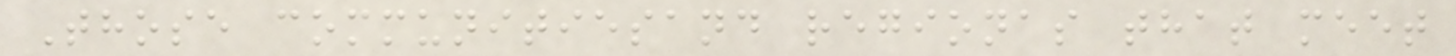Those communitiesand regionas that meet
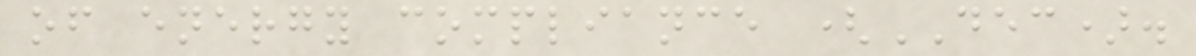of energy compliance (DEC).
